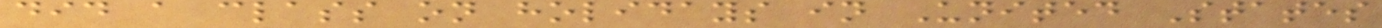did a class on holidays in United States
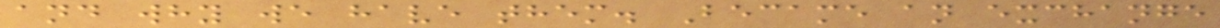and why we have them. Became an exchange
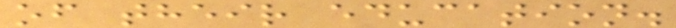of their education.
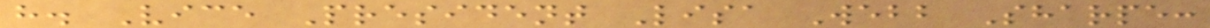h. Vice President Lisa Webb Sharpe:
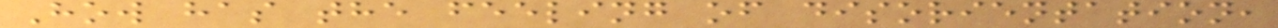How has the feeling of disorientation,
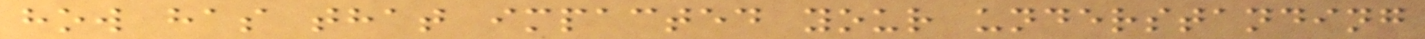how has that impacted your understanding
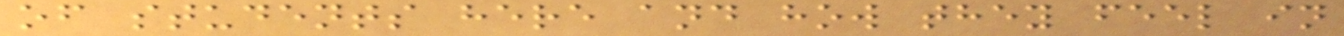of students here and how they feel in
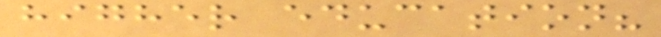higher education?
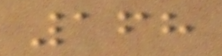168
